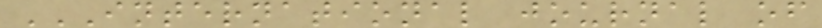INTERNATIONAL JOURNAL OF
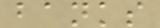banks
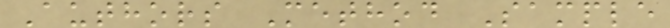Authors Method Sample
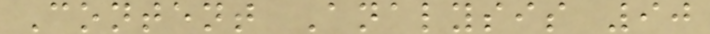Content Analysis 90
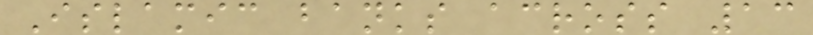Islamic banks across 13
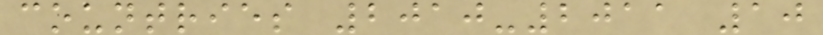countries 2010-2011 10
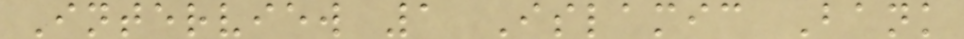Interview 1 Islamic Bank
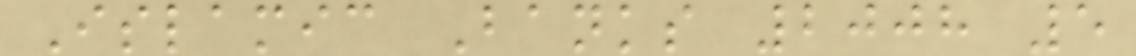Islamic Banks 2008 5
